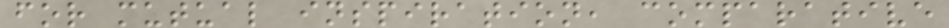for mutual inspiration, comparative
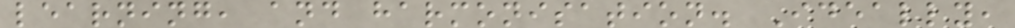learning, and harmonisation. Ideally,
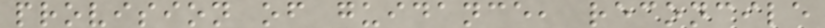provision of guidance, reconcile
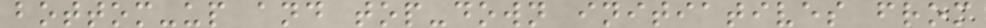bottom-up and top-down initiatives from
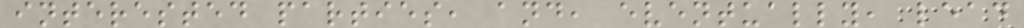interested parties, and, eventually, lead
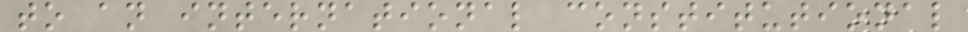to an international constitutional
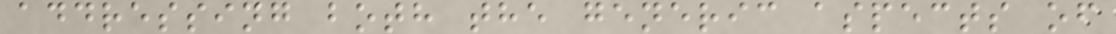addressing both the generic aspects of
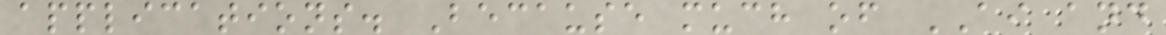applications. Because much of AI and
